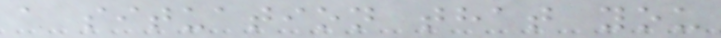a situation that you
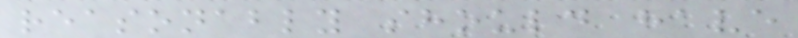reasonably should have
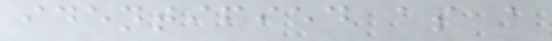identified as a
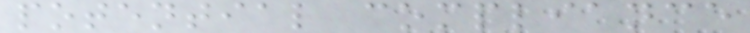potential compliance
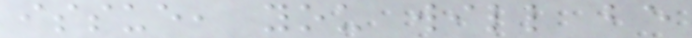issue, you will be
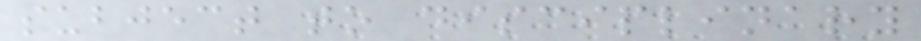subject to disciplinary
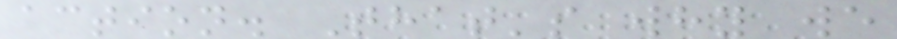action. That's why we
